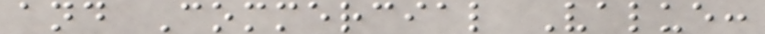and Commercial Value:
